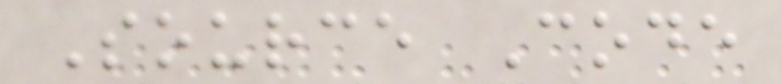Source Code
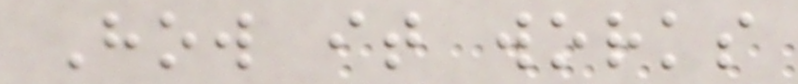How it works
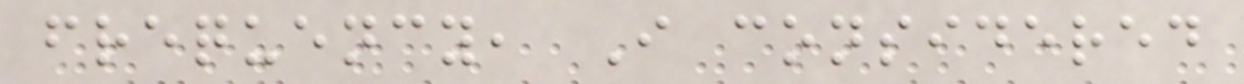frequency, I considered
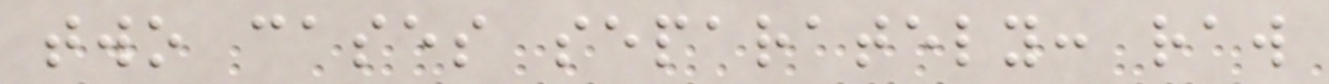two cases separately: raw
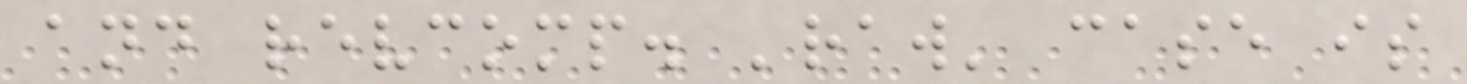and revcomp. 'raw' case is
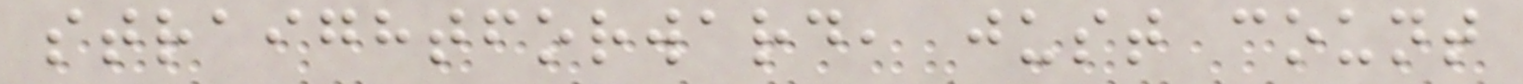straightforward, just count
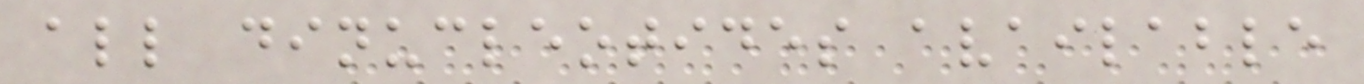all dinucleotides available
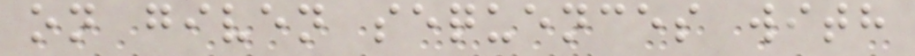on given sequences with
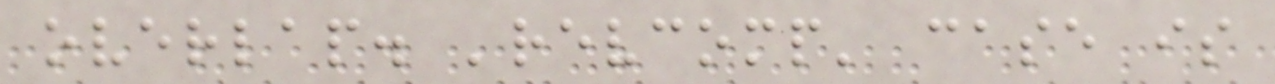overlap. 'revcomp' case is
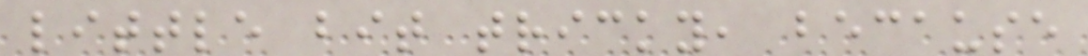little bit tricky, because
